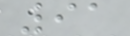91
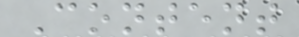Content
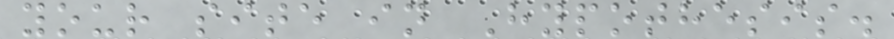your site in Hypothesis.
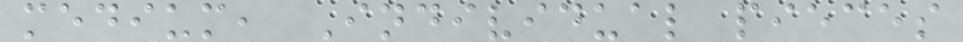medium, Individual pieces
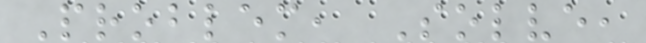Problem, Solve,
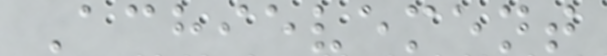Achievement
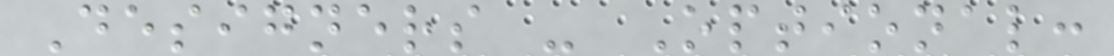Designers - Optional:
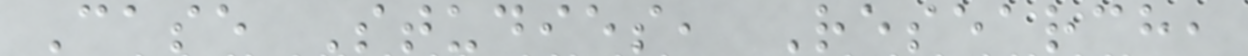Case Studies, Research,
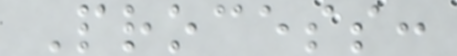Process:
